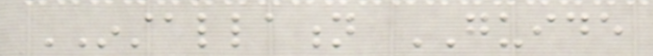INSTALLATION GUIDE
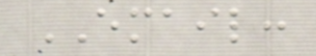EMAIL:
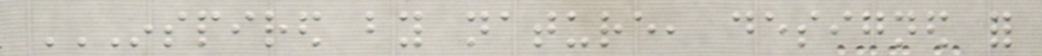INSPIRED BY NATURE, DESIGNED FOR
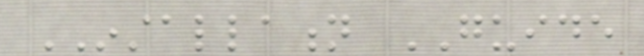INSTALLATION GUIDE
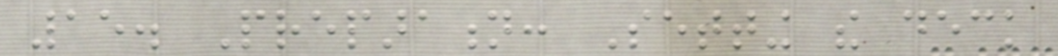15. Preparation: Setting the deck
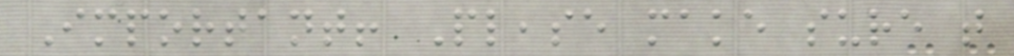Important! Please make sure that
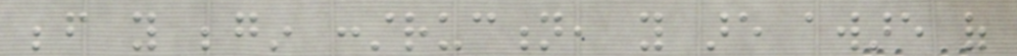before you begin construction, you are aware of
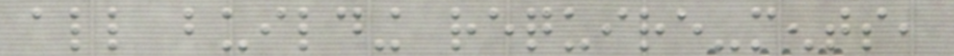all building require-ments,
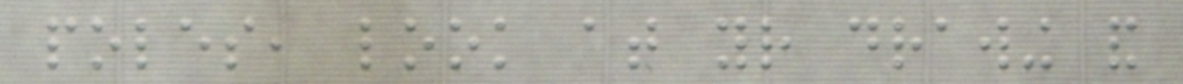poles, look at your drawing and
